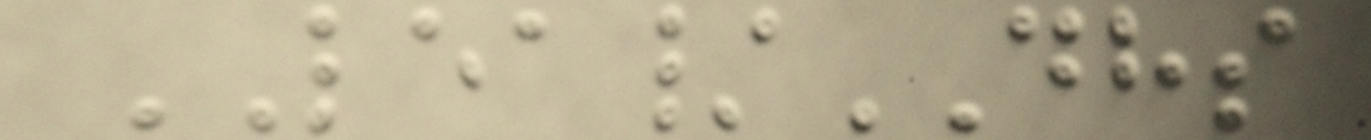LEA/DHS
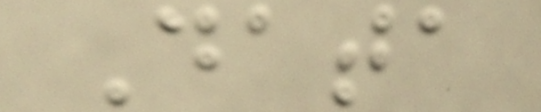Data
